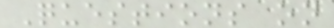Questions on
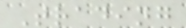Trading
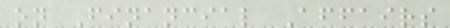on Financial Affairs
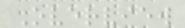Overview
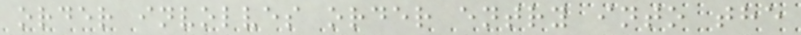order involves order entry into the
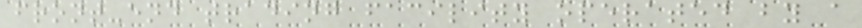front-end trading facility operated by a
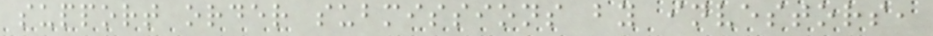support order submissions by investors,
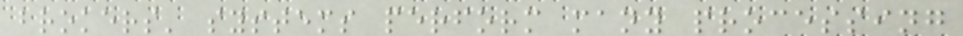brokers' systems perform many processing
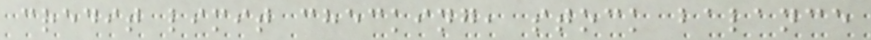credit limit checking, stock balance
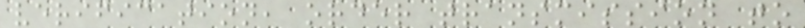verification, order transmission to
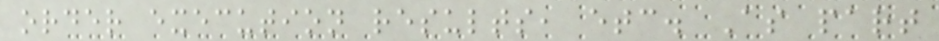order execution results, etc. As part
